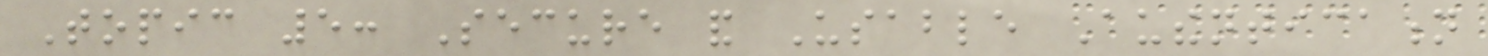Topic 5: Secure and Usable Authentication
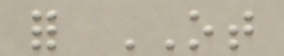for OT
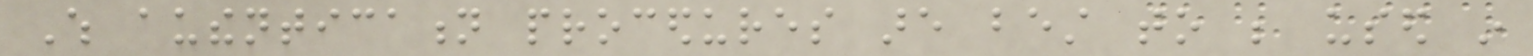Which authentication procedures are best to be used in
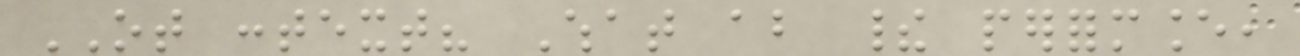OT context? What about their performance,
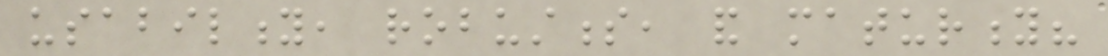usability, robustness, and maturity?
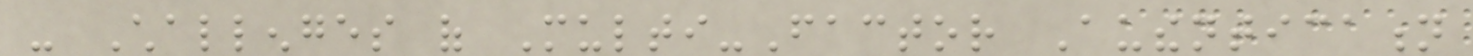- Challenges of Multi-Factor Authentication
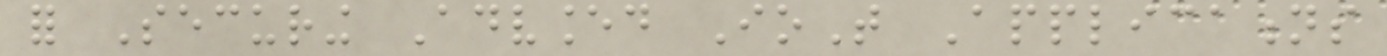for Securing Advanced IoT Applications
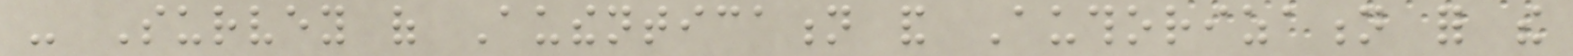- Survey of Authentication and Authorization for the
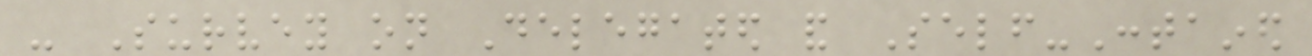- Survey on Delegated and Self-Contained
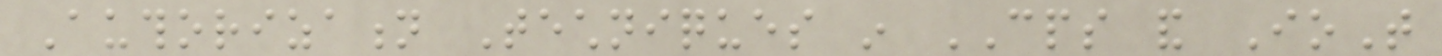Authorization Techniques in CPS and IoT
